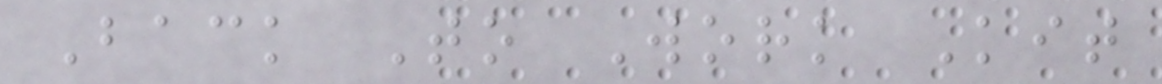Back To Work Kit
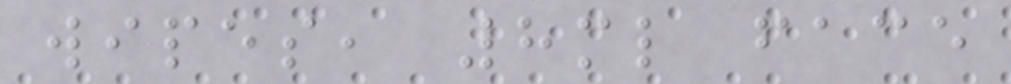wipes, 8ml face
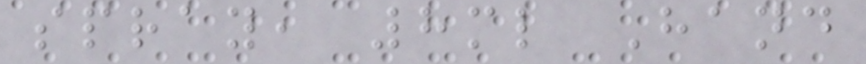spray, 8ml Hand
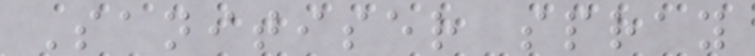Sanitiser spray
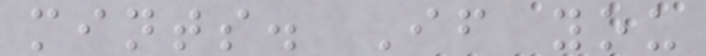mints. If you
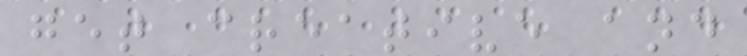get creative and
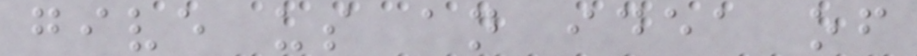give us an idea of
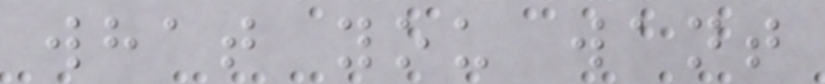what you want
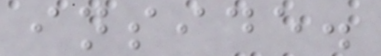inside.
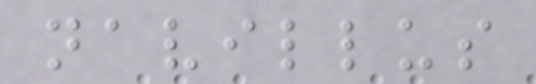navillus
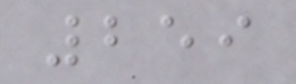259
